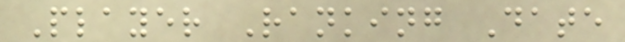Player Ranking Date
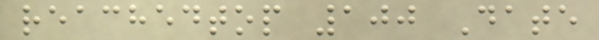reachedtop 100 Date
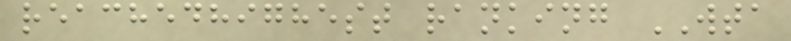reachedhighest ranking WTA
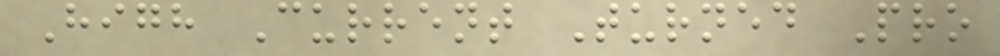High Current Turned Pro
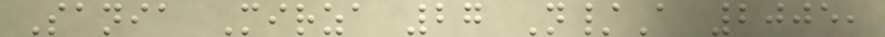Sania Mirza 27 N/A 2005,
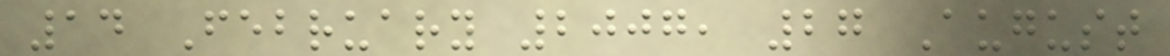14 February 2007, 27 August
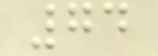74
